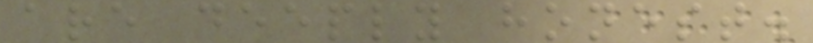are deeply honest.
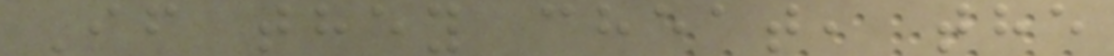If they cheat, the
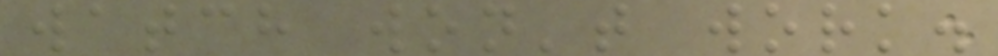watch won't work.
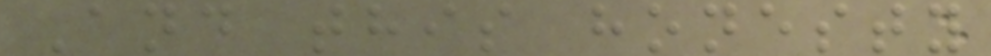And this honesty
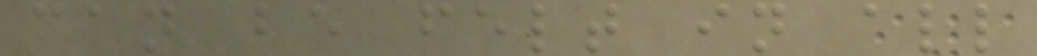can be felt in all
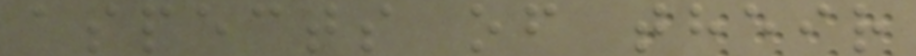aspects of their
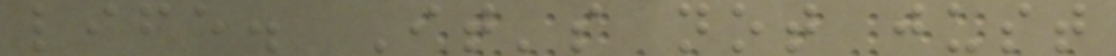life. It's not just
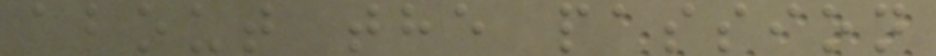about the passion
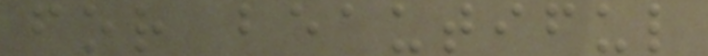for beautiful
